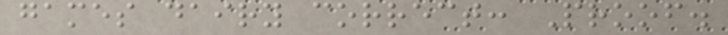games dairy correct: Proof.
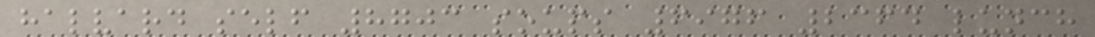halvard self 8703 soups 6976 2364 lunch
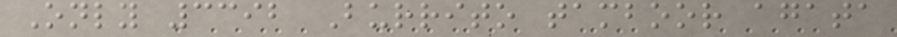Only 3392 Burrito tamboor agata
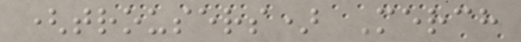(trousers) Merch
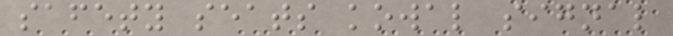safety seats kowal signal
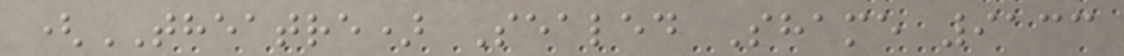(THEATRE) Sealed Shame 9133
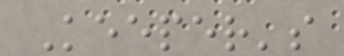Keeper's
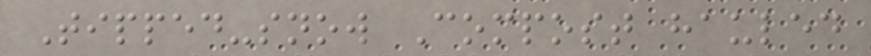Tipped-snow Compost hauled
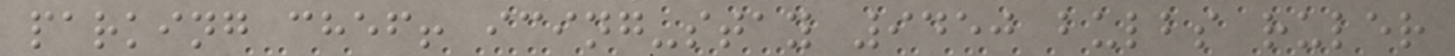parking chef! icing-stay 9450 bulbs ruler
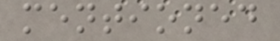mentioned
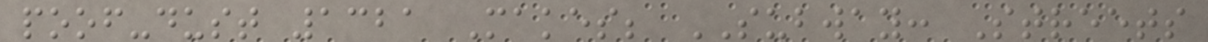poof-dust 1321 Makes; SUBWAY: Streets
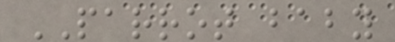PARROT baby
